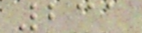231
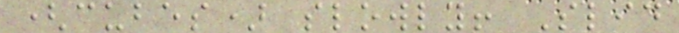(cubes) slowly! Slid
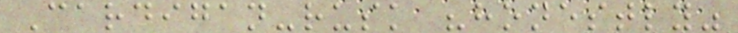Cardigan-rusk "honestly"
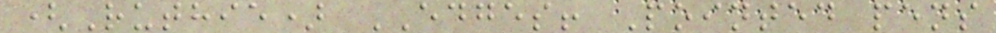(Ruthie) EDGES! Pointed pens
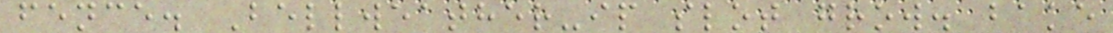fence. Bellweather-ip slot grow. bake
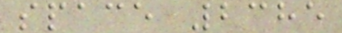space 2385
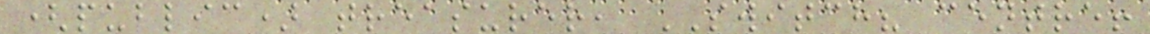(public) treasurer, SWITCH? centre!
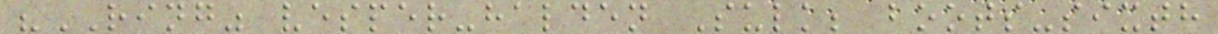"RING" vesper-halden Sulk; boots-sixth
